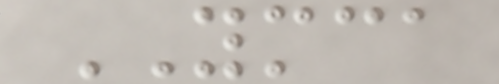YMCA
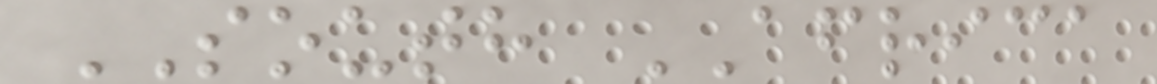SOUTH AFRICA
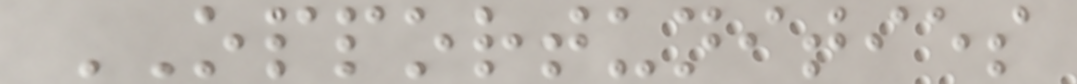OPPORTUNITIES
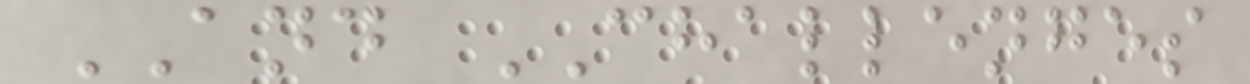AND CHALLENGES
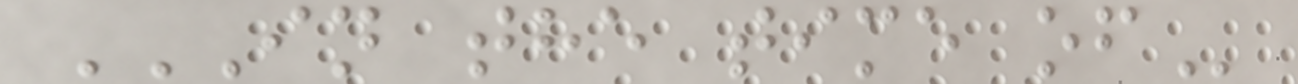IN THE TIME OF
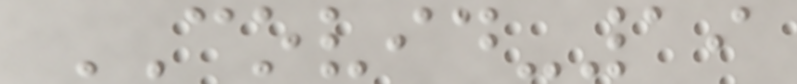COVID-19
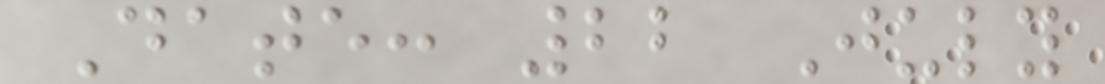Date: 22 July
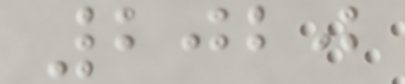2020
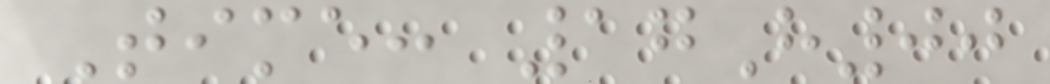Time: 17H00
